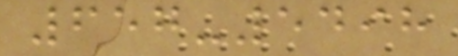657-5498
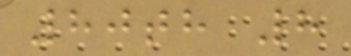80th 8
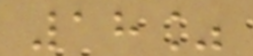18%
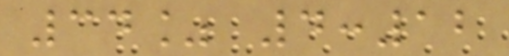34% 4:12
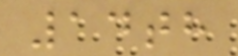14th
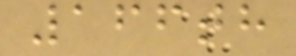166th
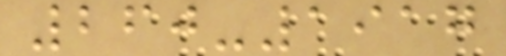260-1917
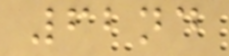62nd
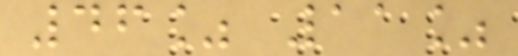46% 11%
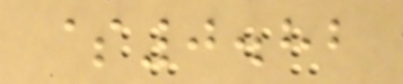$0.82
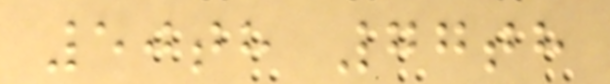50th 77th
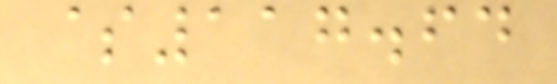$117.64
